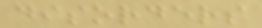disorders
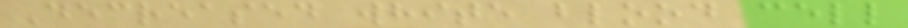Decreased white blood cell
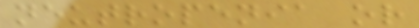neutropenia or
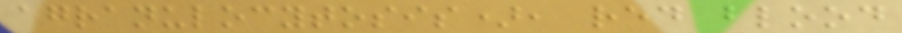agranulocytosis), red blood
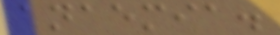anaemia.
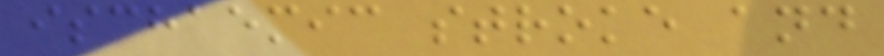ischaemic stroke and
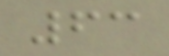63
